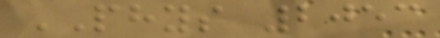PHYS 2053
